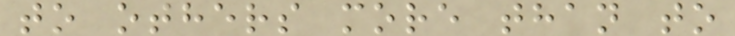to others more than to
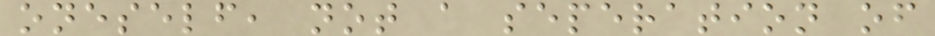oneself, not a seperation of
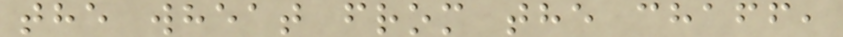the wheat from the chaff,
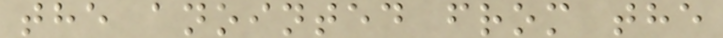the anointed from the
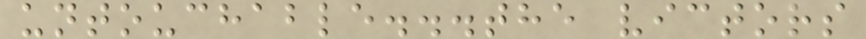untouchable...the victors
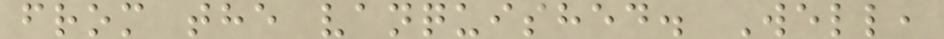from the vanquished. Well,
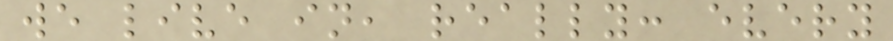we live in, really: every
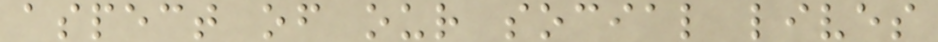aspect of our social lives
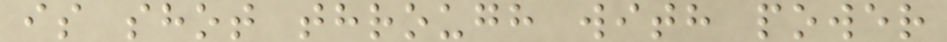is shot through with power
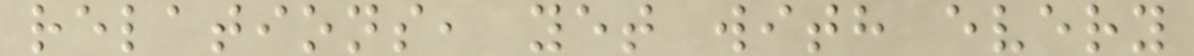relations, yet with every
